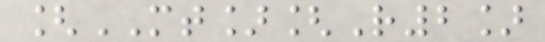[MT][R2]
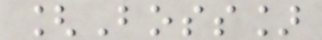[Boss]
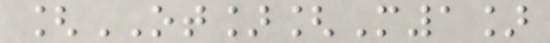[OT][M1]
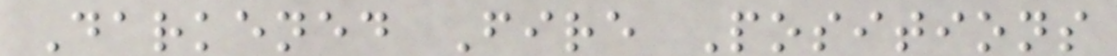Darkened Fire Positions
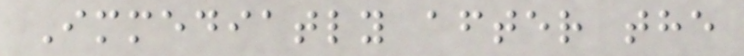Immediatly after the
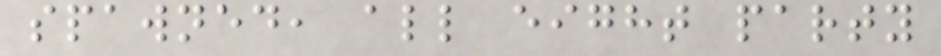spawned, all eight party
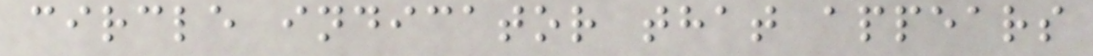circle indicator that appears
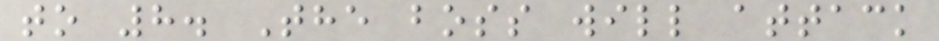to 8. The boss will attack
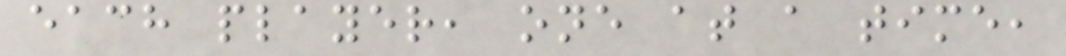each player, one at a time,
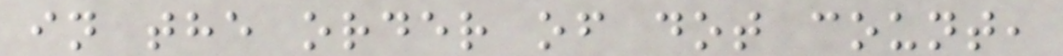in the order of dot count,
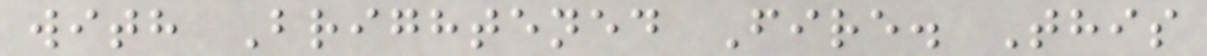with Brightened Fire. This
